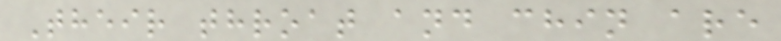Their throat and chin are
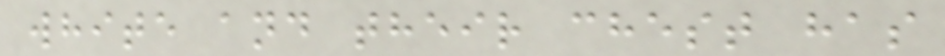white and their chest has
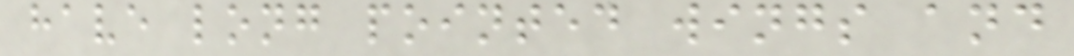have long pointed wings and
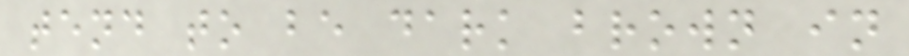tend to be dark brown in
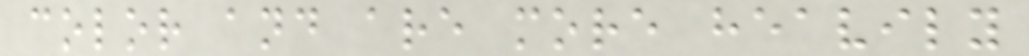color and are more heavily
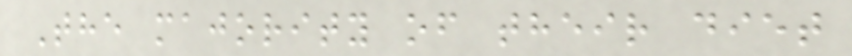The majority of their diet
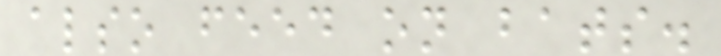also feed on bats.
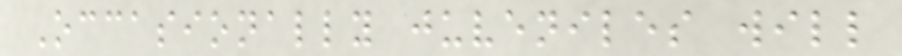Occasionally juveniles will
